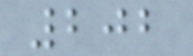202
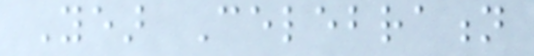Year Celebration
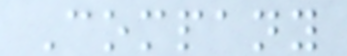Company
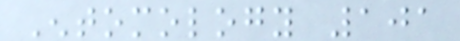Entomology 101
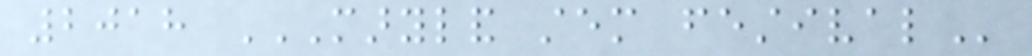2018 MARYLAND STEM FESTIVAL
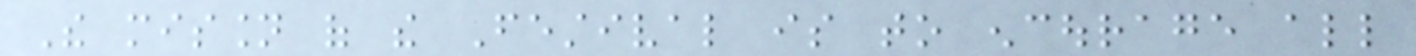The mission of the Festival is to encourage all
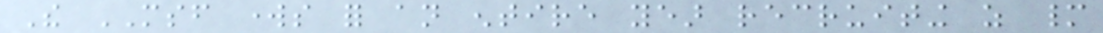The MSF works for an entire year recruiting as many
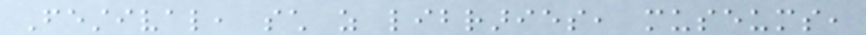Festival, such as libraries, museums,
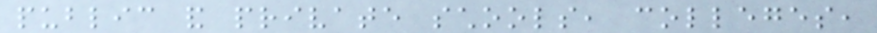public and private schools, colleges,
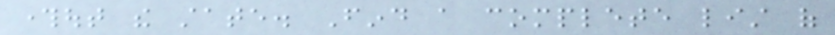throughout the state. Find a complete list of
